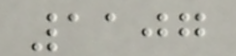1107
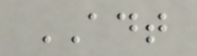ADT
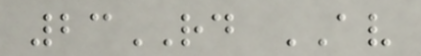23RD AV
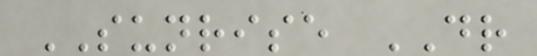SUNRISE DR
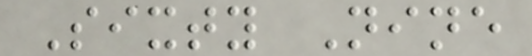Sixty Nine
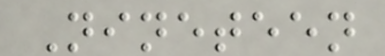Nineteen
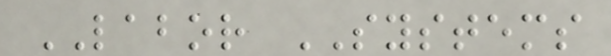LABOR SYSTEMS
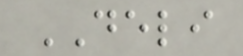DELI
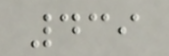439
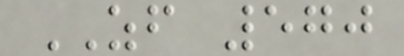ZF 570
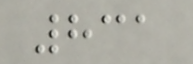831
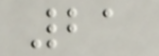21
